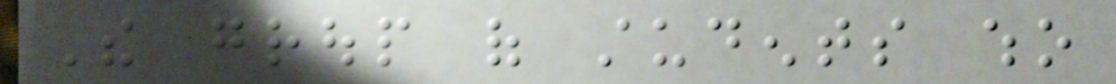The group of students who
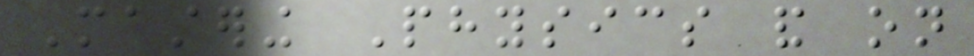Mastering Physics and on
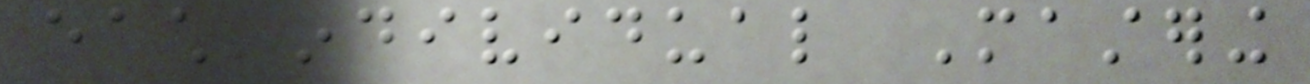each individual Mastering
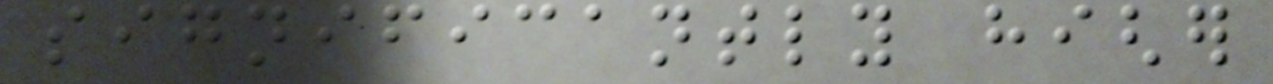significantly higher
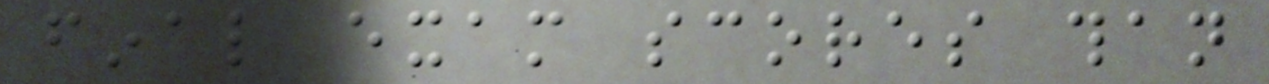final exam scores than
